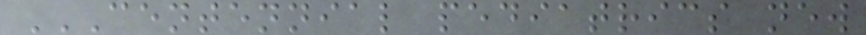CENTENNIAL PEDIATRICS NEW
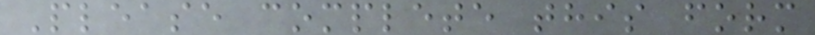Please complete this form
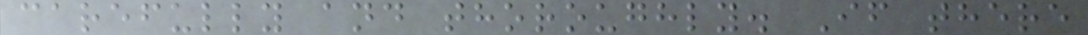carefully and thoroughly. If there
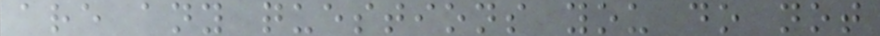are any questions you do not
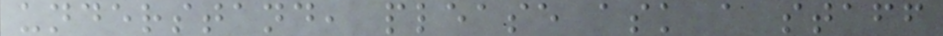understand, please ask a staff
